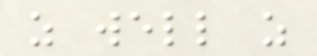as well as
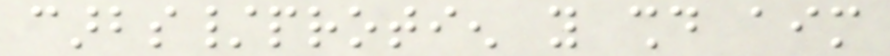carbs/protien you should aim
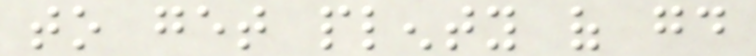to get plenty of good
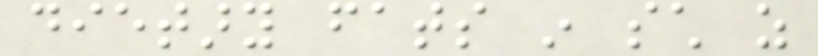dietary fats in such as
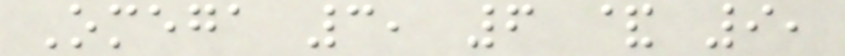Omega 3, 6 & 9,
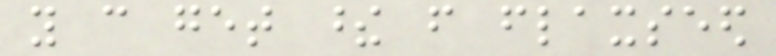you can get these from flaxseed
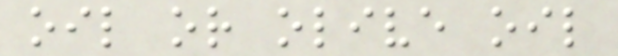oil or olive oil
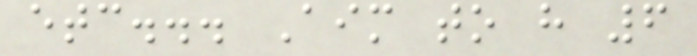etc... Aim to have 6
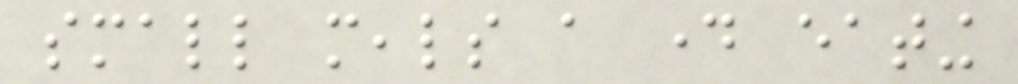small meals a day eating
